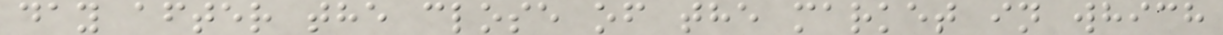day after the close of the market in which
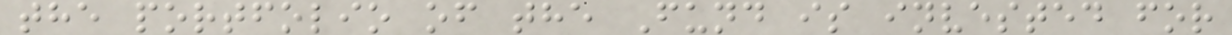the portfolio of the Fund is invested for
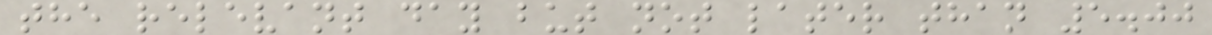the relevant day but not later than 5.00
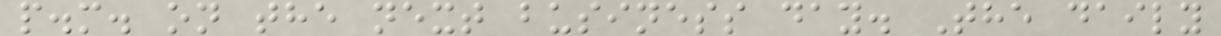p.m. on the next business day. The daily
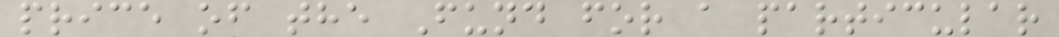price of the Fund for a particular
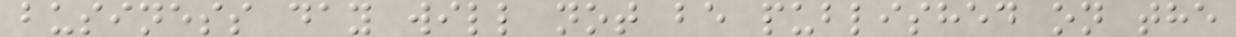business day will not be published on the
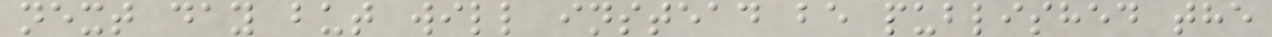next day but will instead be published the
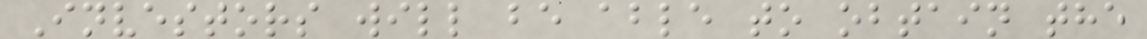Investors will be able to obtain the
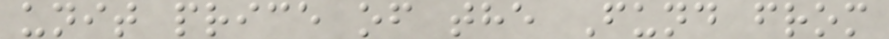unit price of the Fund from
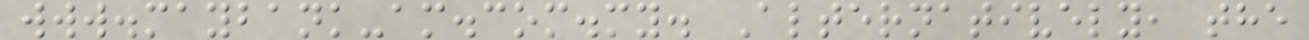www.maybank-am.com.my. Alternatively, the
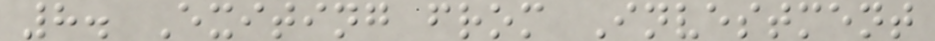8. Exiting from Investment
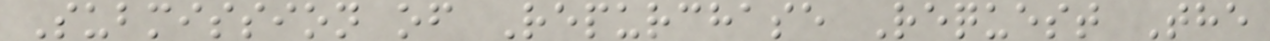Submission of Repurchase Request The
